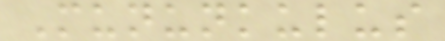Mununkulus
